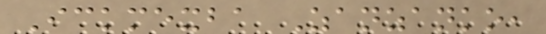Ickmexba Zanzanko,
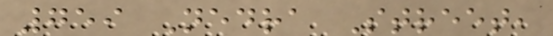759 Nedra Street,
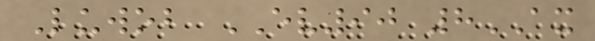Luwob EV90 8AX
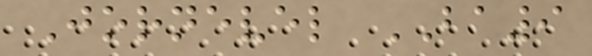Jornevel BA9
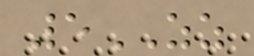5ZZ
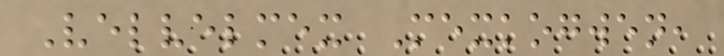Velvelmex Mexkogwen,
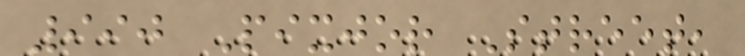990 Pixjor Street,
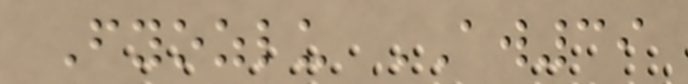Fyozlu AW39
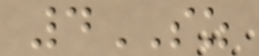4SZ
